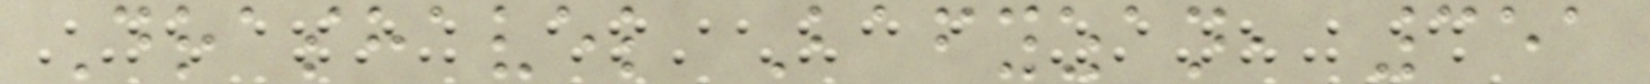Drashavel Bafyzan, 351
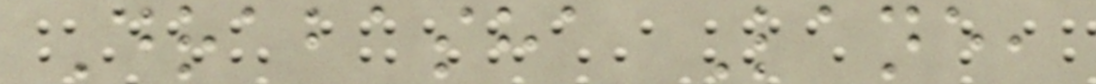Drabasha Lane,
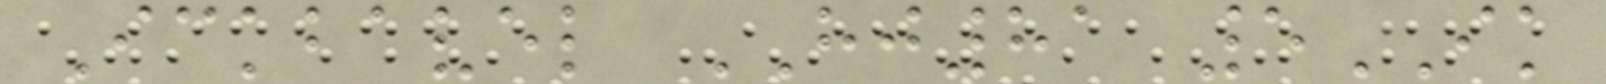Ickbavel HJ81 5IK
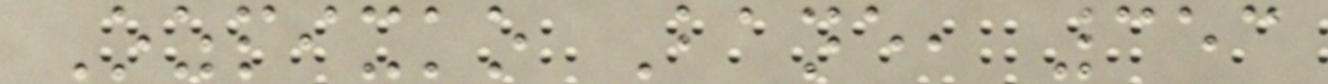Ozpixko Bane, 353
